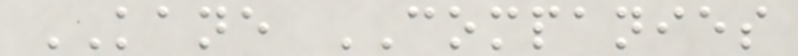KANE COMPANIES
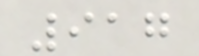917
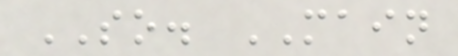SO. MAIN
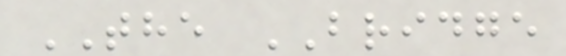THE BRIDGE
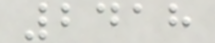2418
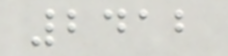2412
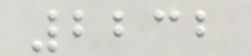2232
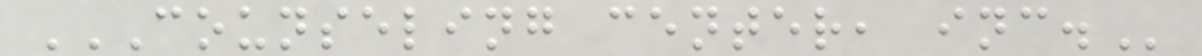COUNSELING CENTER, INC.
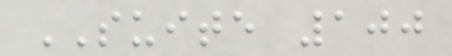SUITE 100
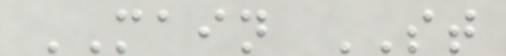MAIN ST
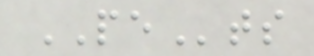PEts
